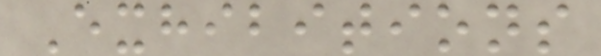Exhibitions
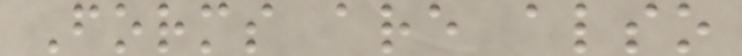Forms are also
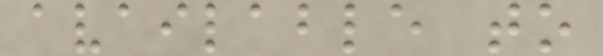available to
